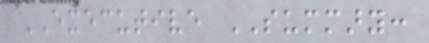EXECUTIVE SUMMARY:
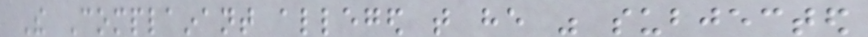The Complainant alleged that he was subjected
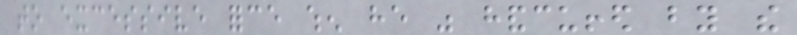to excessive force when he was handcuffed by the
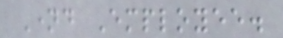Named Employee.
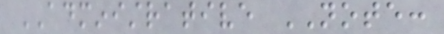ADMINISTRATIVE NOTE:
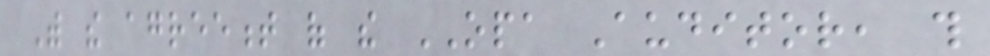With the agreement of the OPA Auditor, this
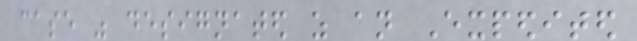case was designated as an Expedited
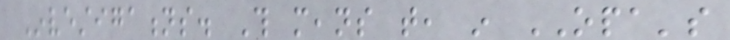Investigations. This means that, in OPA's
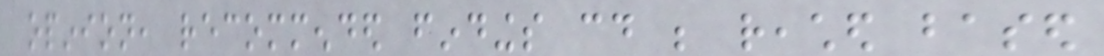opinion, recommended findings could be reached based
